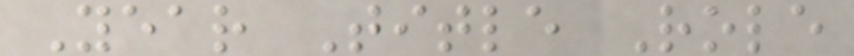Year Title Role
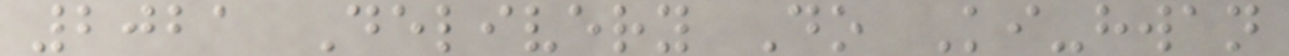2021 Delivery Do Ki-hwan
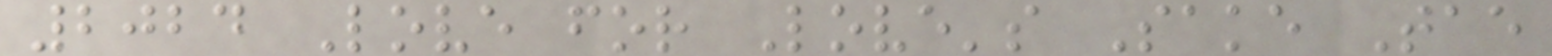2024 Love for Love's Sake Tae
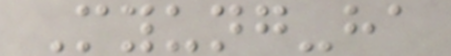Myung-ha
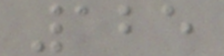125
